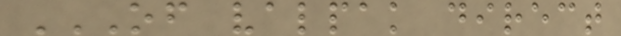OF VALPAK DIRECT
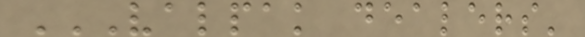VALPAK DEALERS'
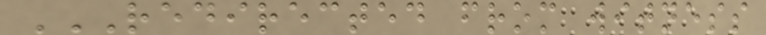REDIRECTED FROM WITNESS
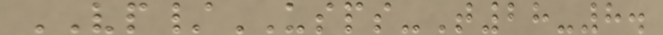VP/USPS-T28-8.
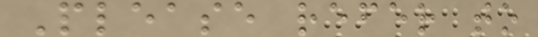Please refer to
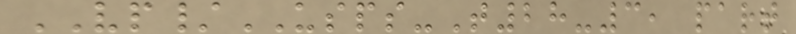VP/USPS-T28-3, part
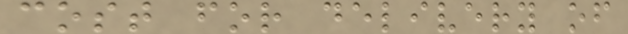cost for delivery of
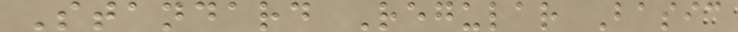Standard Regular Basic
